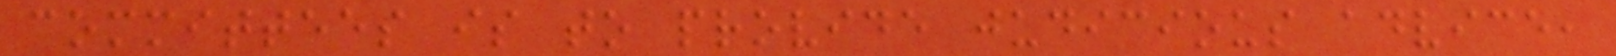committees is to provide judicious advice,
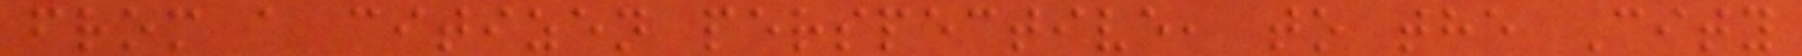from a citizen perspective, to the City
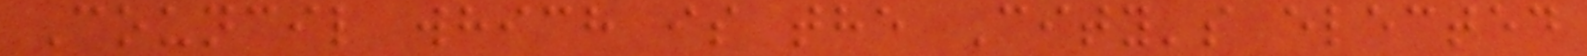Council which is the City's elected
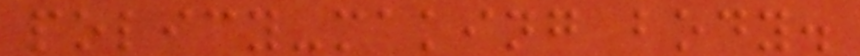policy-making body.
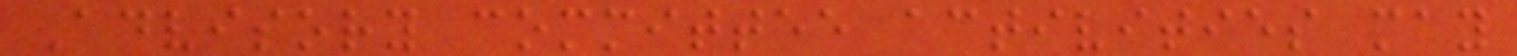Advisory committee activities may
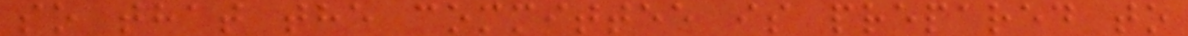so that the committee is prepared to
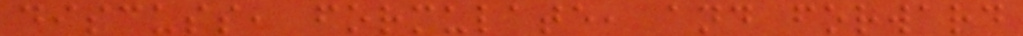discuss, formulate, and forward
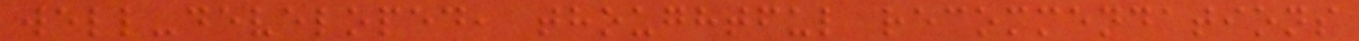well-developed, thoughtful recommendations
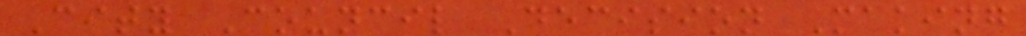City Council Decision Making
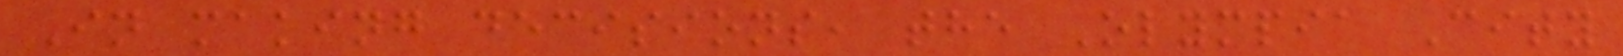In making decisions, the Olympia City
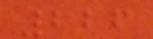226
